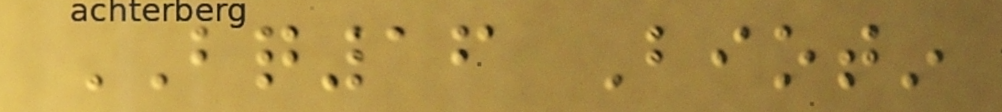BQ16 Biotin
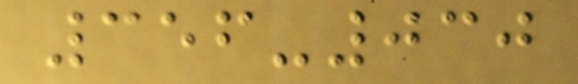356-030
